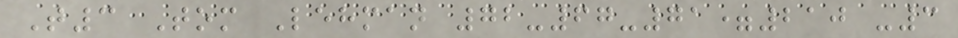T3 Tom Lehman 72-67-71=210 -3
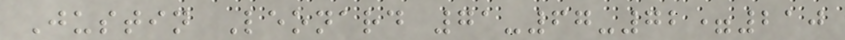Justin Leonard 71-67-72=210
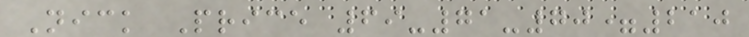Nick Price 69-71-70=210
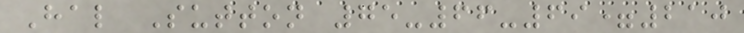Hal Sutton 75-66-69=210
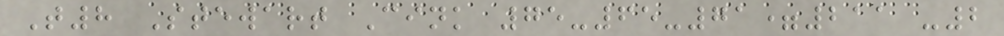T8 Stewart Cink 75-65-71=211 -2
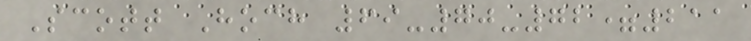Scott Hoch 69-70-72=211
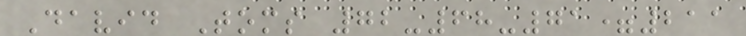David Toms 72-68-71=211
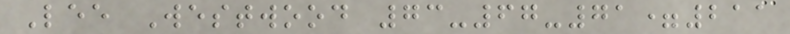Lee Westwood 73-67-71=211
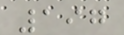197
